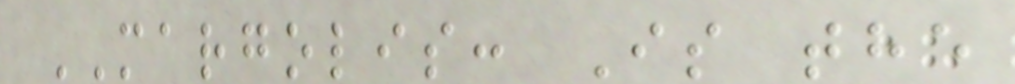MARGOLIS: Is the
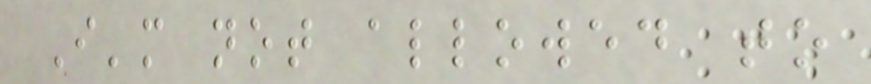I'm not allowed to
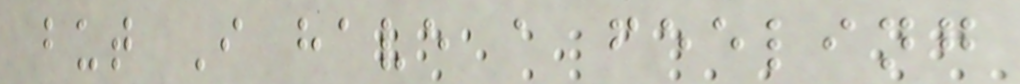but I have a feeling
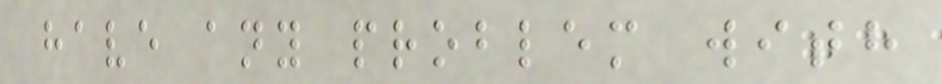have any problem with
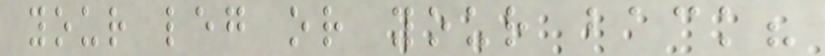your leg or your back?
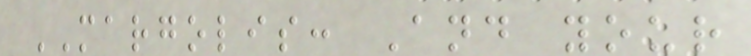MARGOLIS: And your
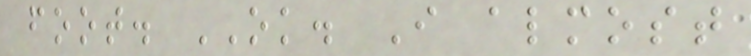foot. OK. I almost
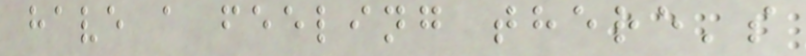have a feeling there's
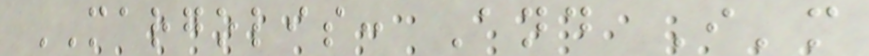MARGOLIS: And I'm
